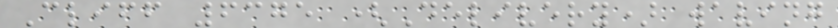Cliff 6375 (Delivery) waving
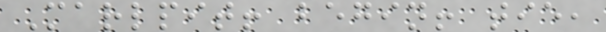Marlpit! begin! tie,
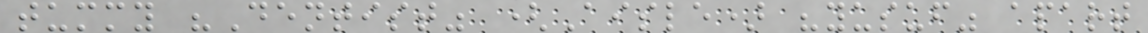tummy "Dentist" (Aisle) "yusuf" apart
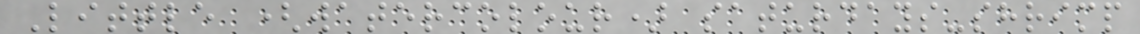Little (watercolour) saturdays-shrimp
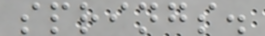springs.
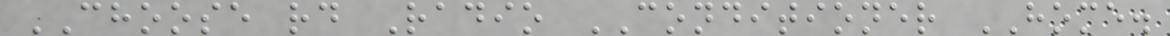CHOOSE rd Radio CONDITIONER HOME.
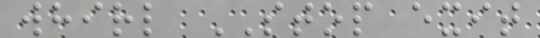whirl STOP exit
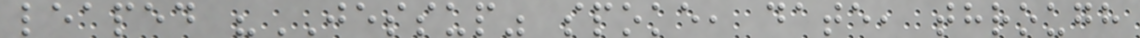leaped "JESSUP" spoke, date, through
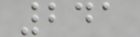241
